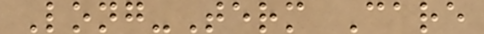Long-Term Care
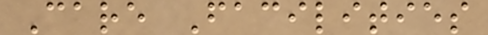Care Facilities
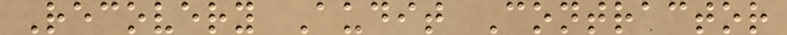Recovery Audit Contractor
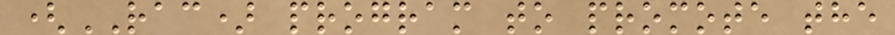(RAC) program to promote the
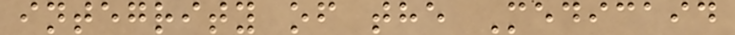integrity of the Medicaid
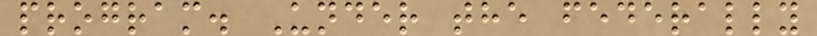program. Under the federally
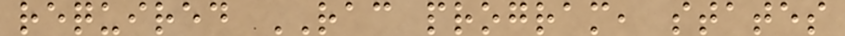required RAC program, states
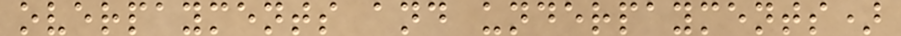overpayments and underpayments)
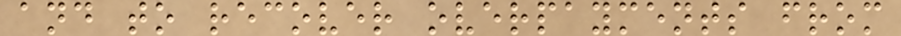and to recover overpayments from
